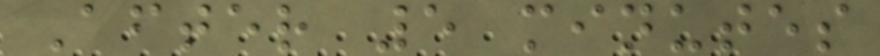After 5 minutes
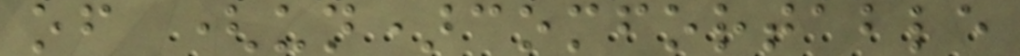of (un)comfortable
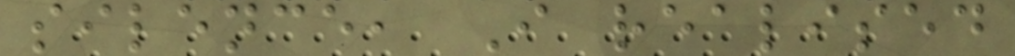silence, I realised
